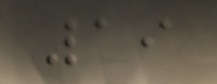19
